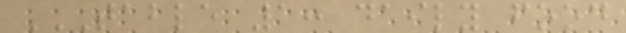TABLE 1: DAILY FOOD
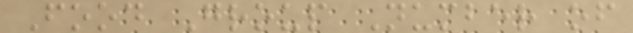Food Group Number of
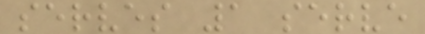serves 1 serve
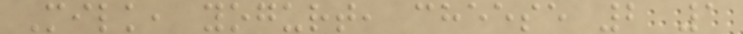Milk, yogurt, cheese 2 1
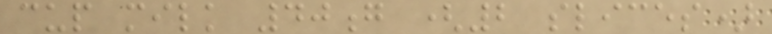cup milk 40g (2 slices)
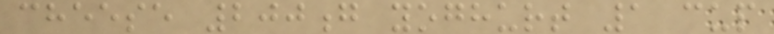cheese 200g yoghurt 1 cup
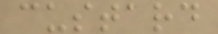custard
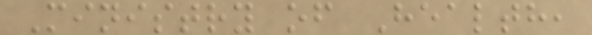Ministry of Health,
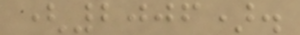(2006).
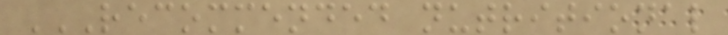RECOMMENDED NUTRITIONAL
